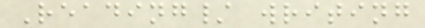Reading/ writing
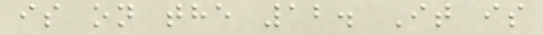is on the 12. It is
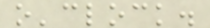o'clock.
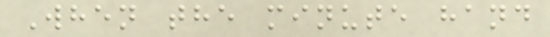When the minute hand
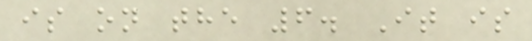is on the 6. It is
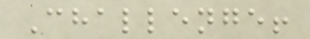Challenge!
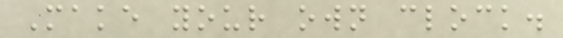Make your own clock.
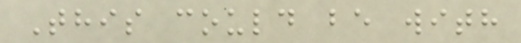This could be with
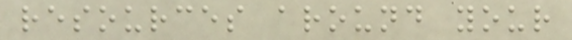resources around your
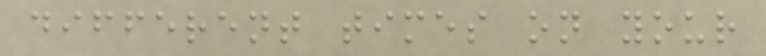different times on your
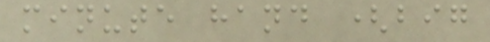minute hand (big
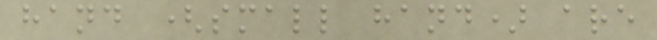hand (small hand) are
